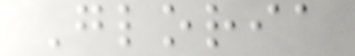Gloria
